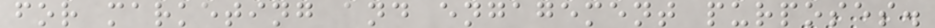for marketing and engagement purposes.
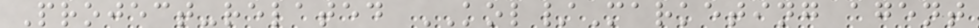Project-related KOL/Marketing agent
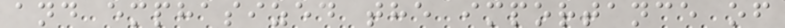and emphasized the importance of
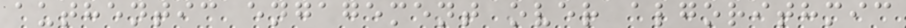authentic engagement over algorithmic
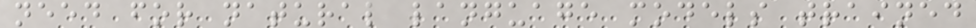need for natural language models trained
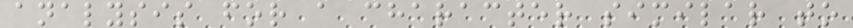analysis for a character similar to
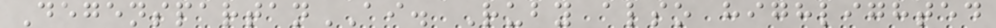DegenspartanAI. Ruby also highlighted
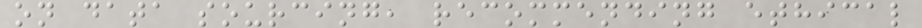on data sourcing, recommending ethical
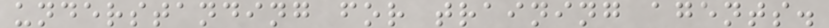understanding for training agents.
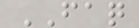FAQ
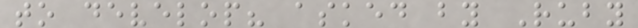to develop? asked by Ruby
